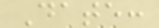Date:
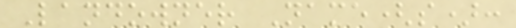Landowner Name(s):
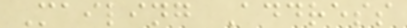Mailing Address
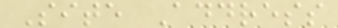Site Address
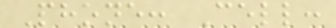Phone: Cell:
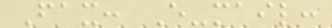Fax: E-mail:
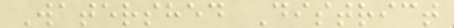Watershed District
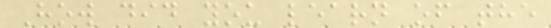How did you learn of the
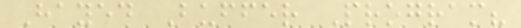Hayed Buffer Program?
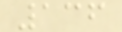136
